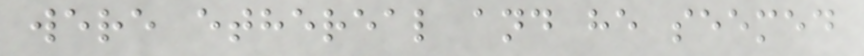were ethereal and he seemed
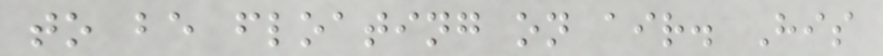to be floating on air. His
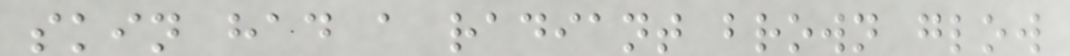skin had a radiant brown glow
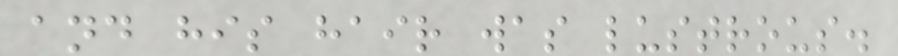and his hair was lustrous.
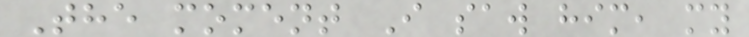The moment I saw him, my
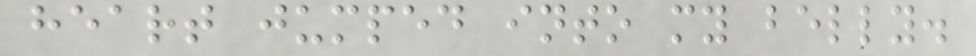heart jumped into my belly.
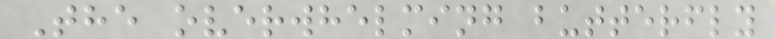The overwhelming butterfly
